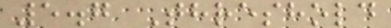5.7 Threshold
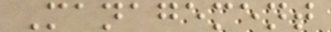Management
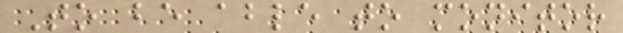To be able to monitor
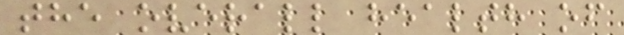the overall health of
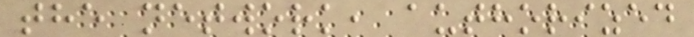the network, authorized
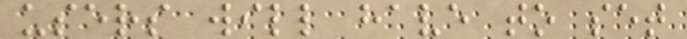users will have to set
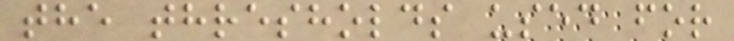the thresholds used for
